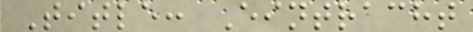Title: Eintracht
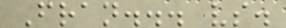Fran... vs.
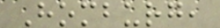Homburg,
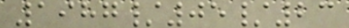1987/05/23
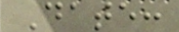Date:
